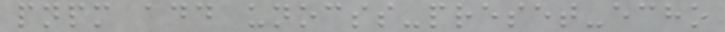pnpm add unocss-preset-echo
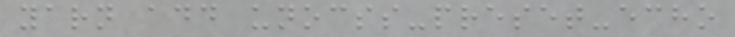yarn add unocss-preset-echo
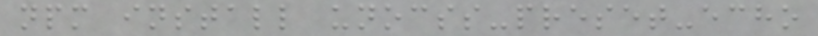npm install unocss-preset-echo
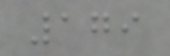179
